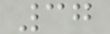37
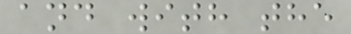and with the
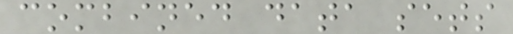combined data sets
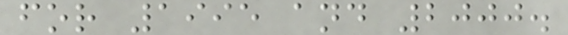for 1995 and 2000.
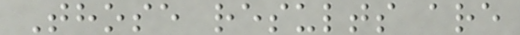Those results are
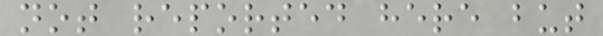not reported here but
